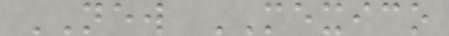NEW MEXICO
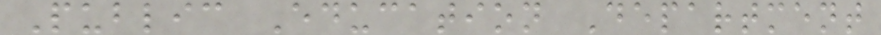Public Education Department
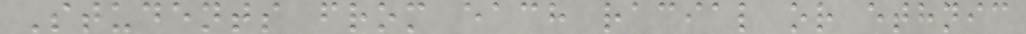Students from each racial or ethnic
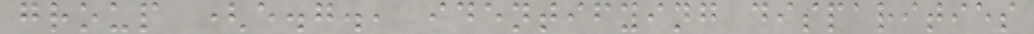group (e.g., identifying disparities
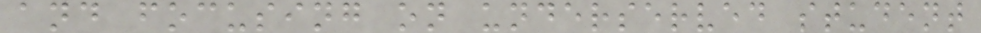and focusing on underserved student
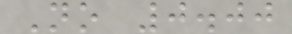No 0.00
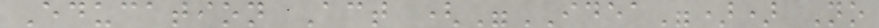Education Act ("IDEA")) No
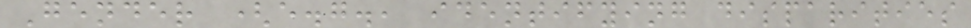Gender (e.g., identifying disparities
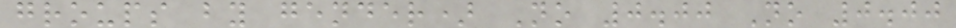groups by gender) No 0.00 No 0.00
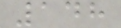148
